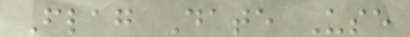Flag Date Use
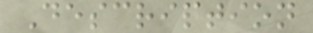Description
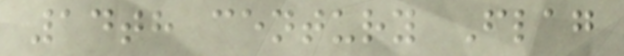14th century Flag
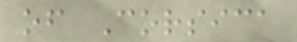of Corsica
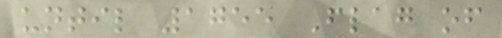until 1755 Flag of
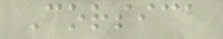Corsica
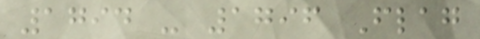1794 - 1796 Flag
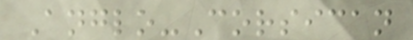Anglo-Corsican
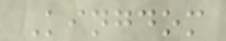Kingdom
